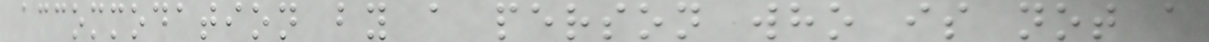accommodation by a person who is not a
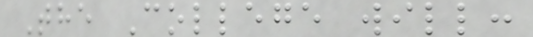The College will:
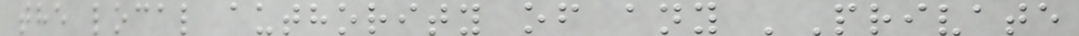the local authority of any 'Private
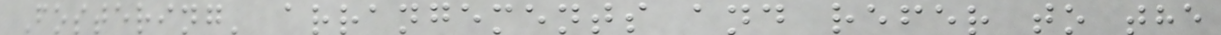Fostering' arrangements and refer to the
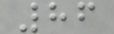86
